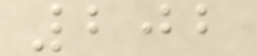202
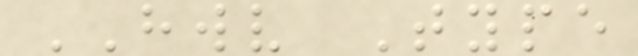HWV Type
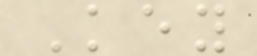Key
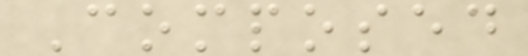Composed
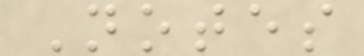Notes
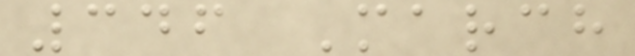346 March
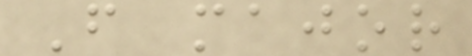F major
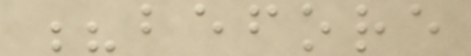?before
